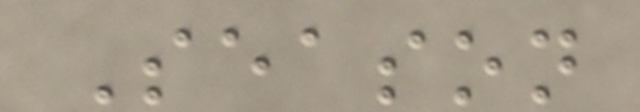Season
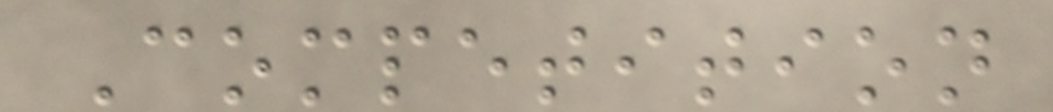Competition
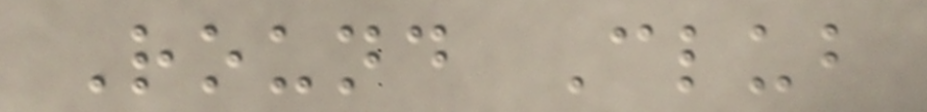Round Club
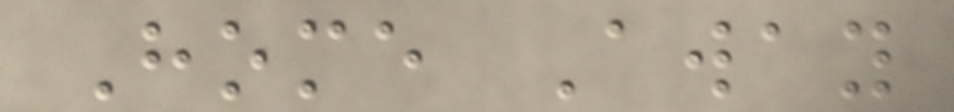Home Away
